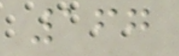167
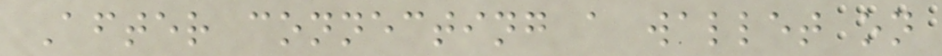After connecting a wallet on
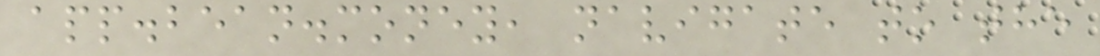app.bean.money, navigate to the
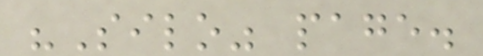"Silo" page.
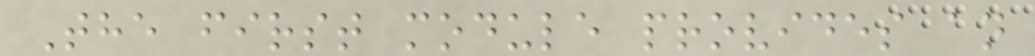The first module provides an
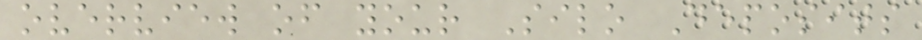overview of your Silo Deposits
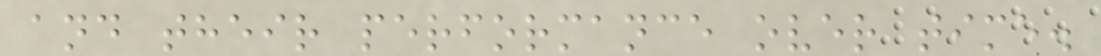and their performance over time.
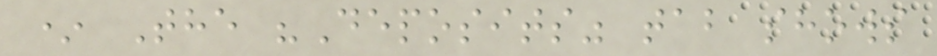* The "Deposits" tab shows
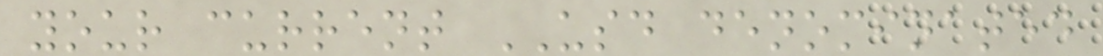your current USD denominated
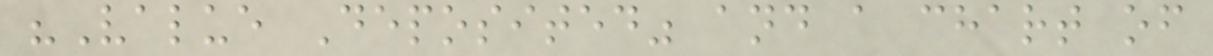"Value Deposited" and a chart of
